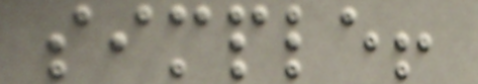simple!
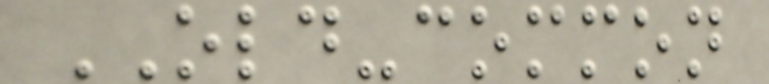OLD-common
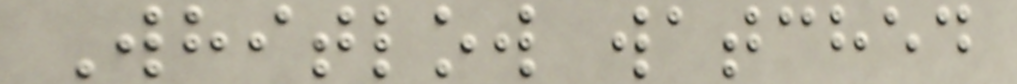Whitlow watched
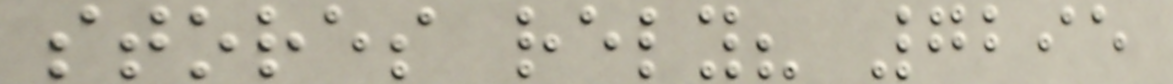stores rely? 7295
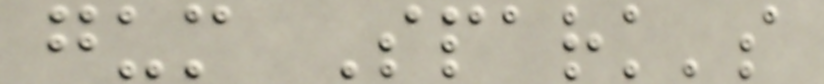gum Spark's
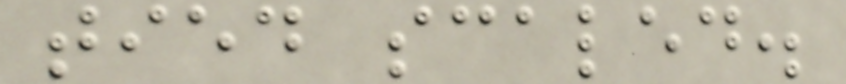tied scaled.
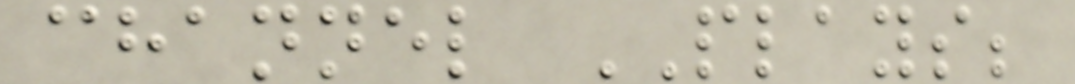channel PLAYS;
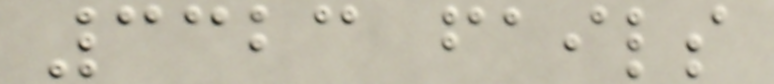3323 fails
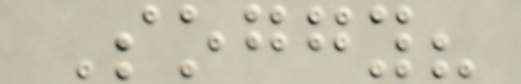Soggy?
